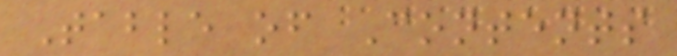Table of Contents
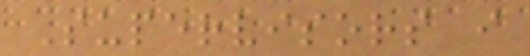Supervisors i
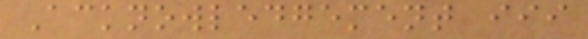Acknowledgement iii
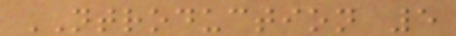NTRODUCTION 5
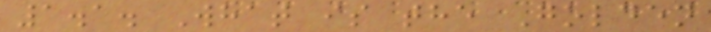1.1. What is the Golden
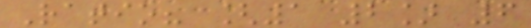Ratio? [1 2] 6
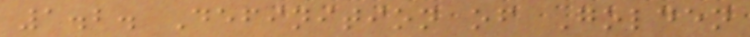1.2. Definition of Golden
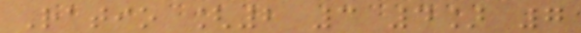Ratio [2 3 4] 7
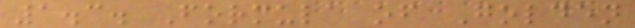1.3. Formula of Golden
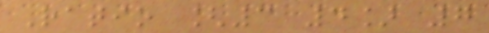Ratio [3 4] 7
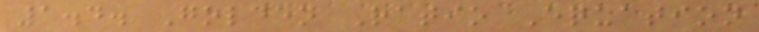1.4. Golden Ratio Equation
